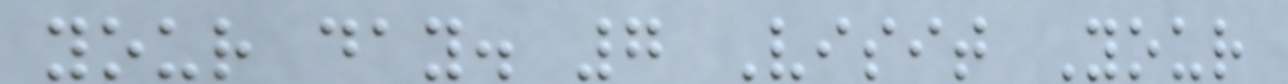your day. 7 Visit Your
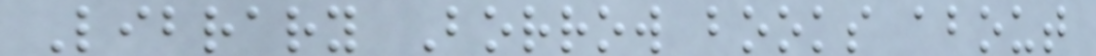Library Borrow books about
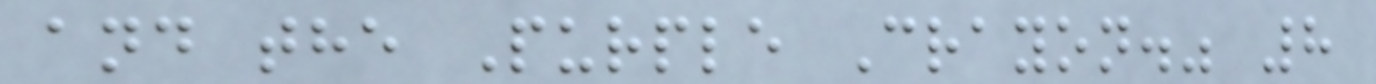and the Purple Crayon." 8
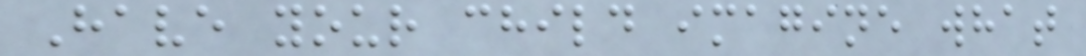Have your child imagine what
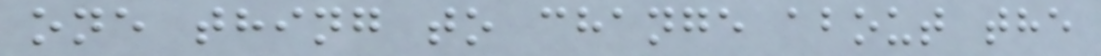one thing to change about the
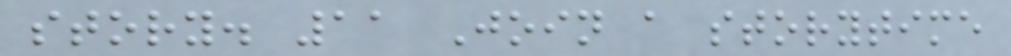story. 11 Join a storytime
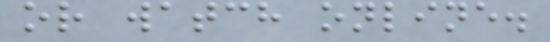or watch online.
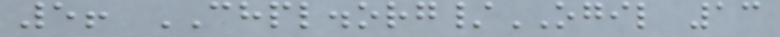5! CHPL.org/OGIL 13
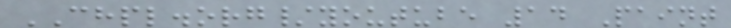CHPL.org/youtube 14 Paint
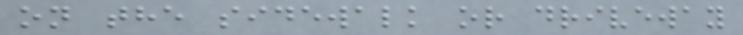on the sidewalk or driveway
